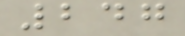247
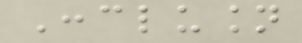Conclusion
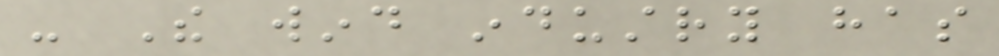- The wind industry has
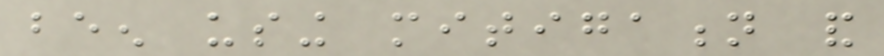been using mitigation and
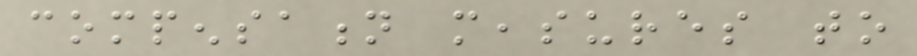compensation measures to
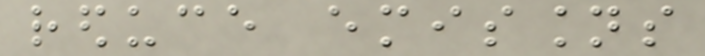reduce emissions
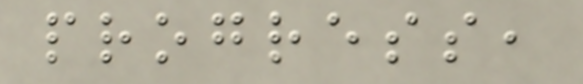progress,
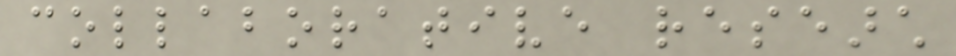collaborative research
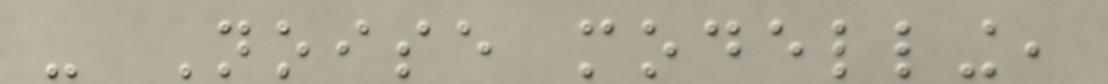- Noise modelling,
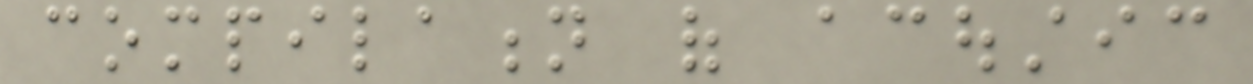compilation of acoustic
